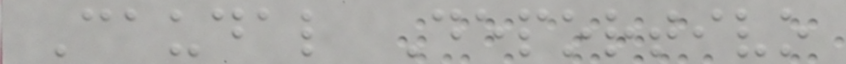Caudal Deportivo
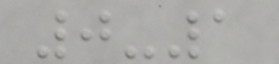0-1
